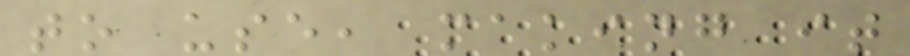to use, making it
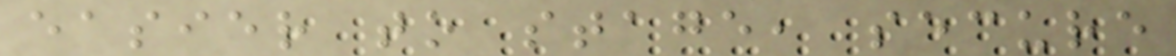easier to stage, secure
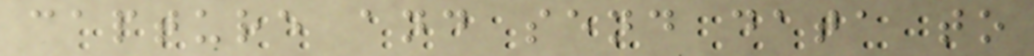capture and send data to
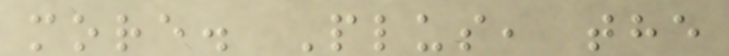more. Plus, the
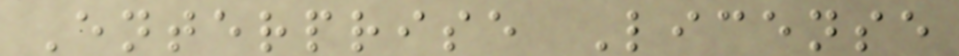Enterprise License
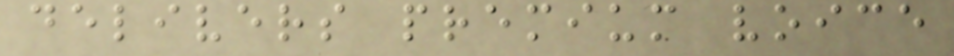delivers premium voice
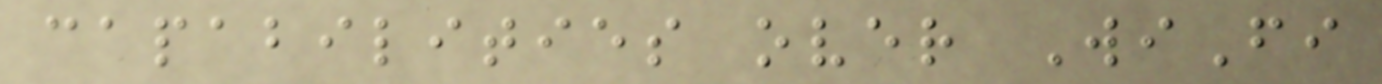capabilities over WiFi
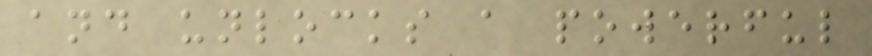and unlocks a powerful
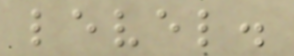level.
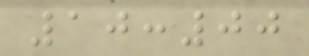10:00
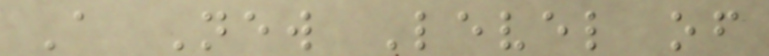A New Level of
